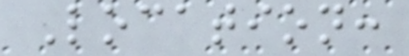Location:
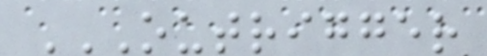OUTRIGGER
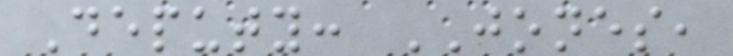Deputy: JONES,
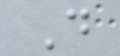D
